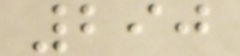290
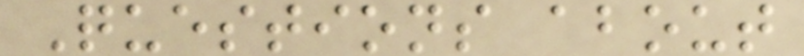Questions about
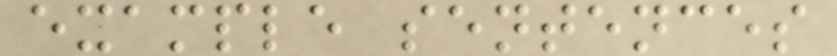example sentences
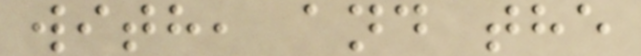with, and the
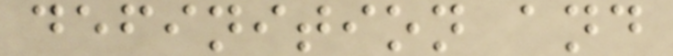definition and
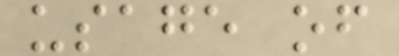usage of
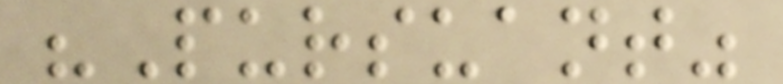"Pursuant"
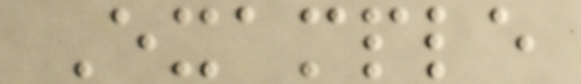Example
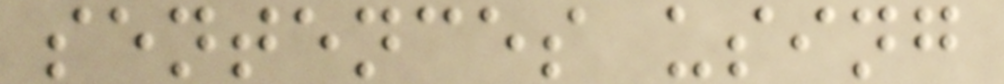sentences using
